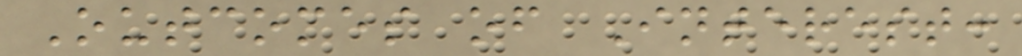Outcomes of Interest:
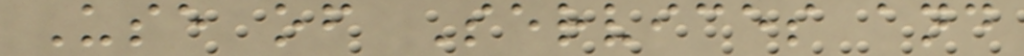Use of Services and
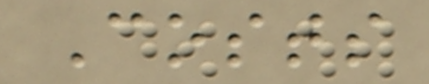Costs
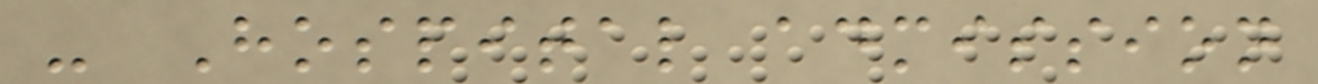- Hospital admission
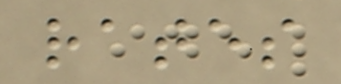rates
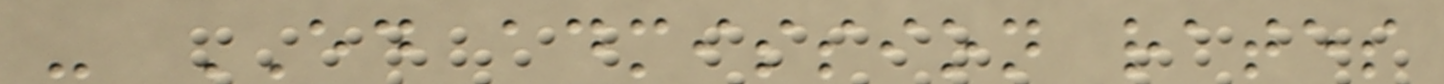- ED admission rates
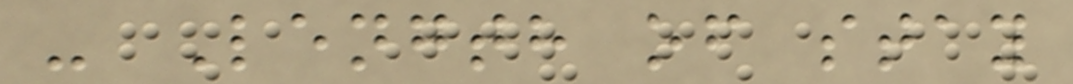- Length of stay
